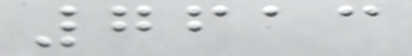7613
